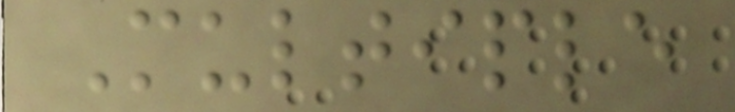Multiple
